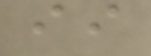ii
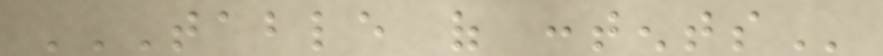TABLE OF CONTENTS
